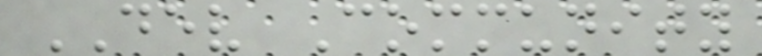DEV Community
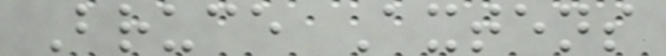Bruce Axtens
